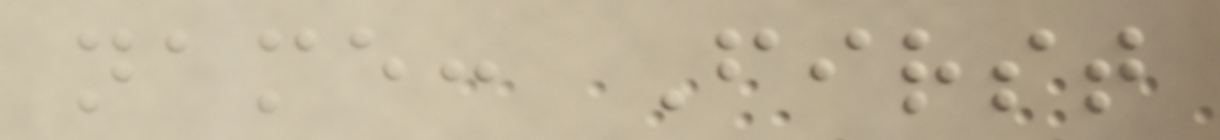name: First
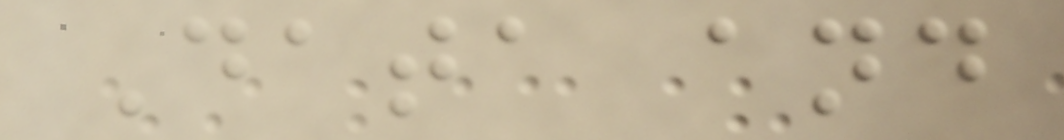Data and
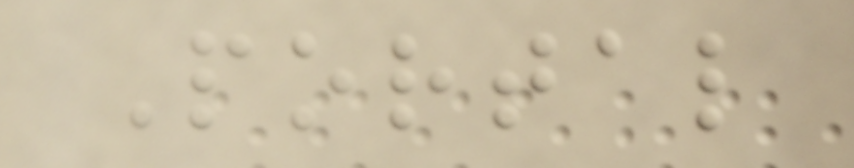Portal
